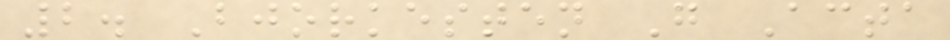2. Bjorkesten G Acta
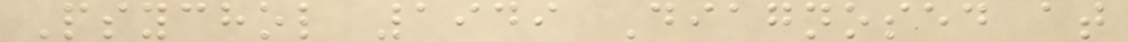Psychol 1949 Diagnosed at
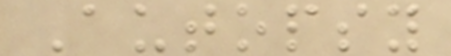Autopsy
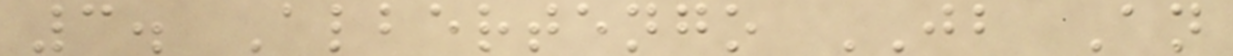3. Albertengo JB An
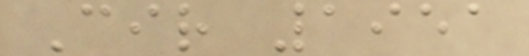Cir 1951
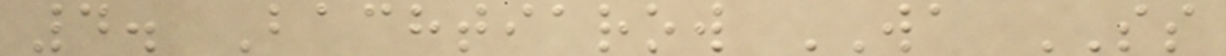4. Bachtiarow WA SS
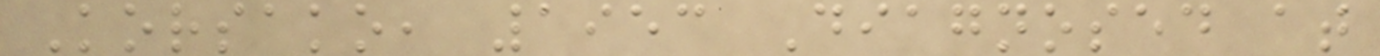Korsako, 1953 Diagnosed at
